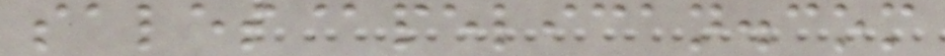sales@pelican.com
